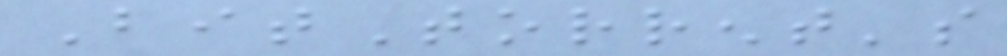BitTorrent's
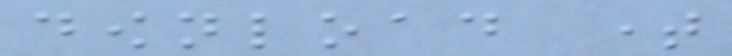download time
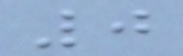0
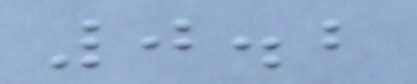0.2
